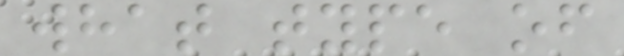what type of
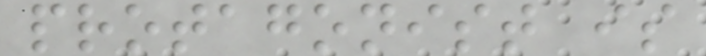protagonist is
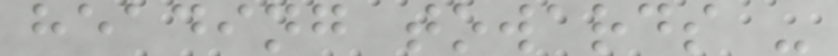heading towards -
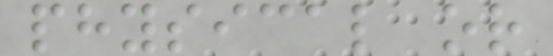physical or
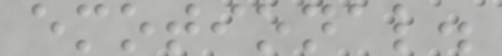emotional.
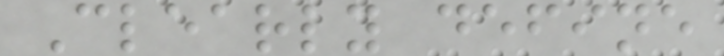Clearly define
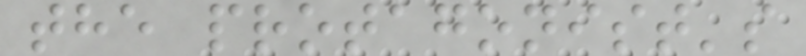the protagonist's
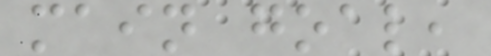main goal,
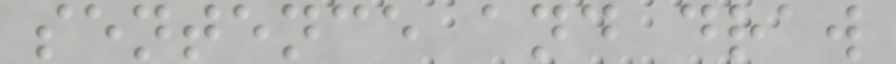sentence and draw
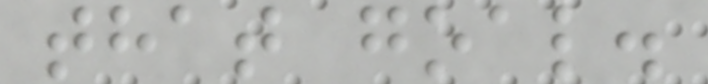that goal.
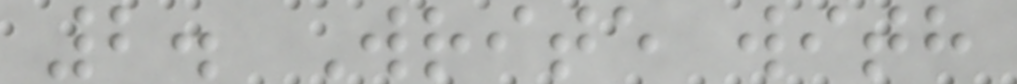2. Write with
